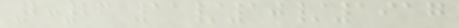2:26 11/10/1917
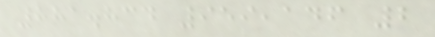881.834 959,146 2
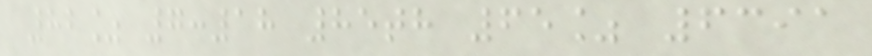82% 7:18 85th 65% 6391
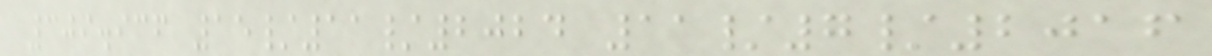309.936 15/11/2024 11/7/2016
